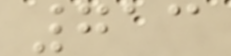713
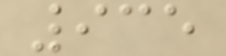935
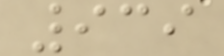939
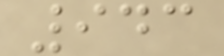943
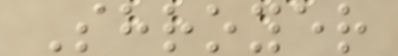Shroyer
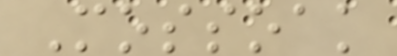Mossoak
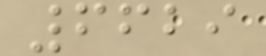6629
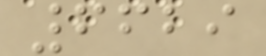6629
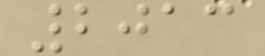2013
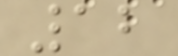12
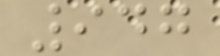947
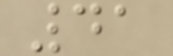41
